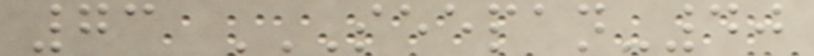73 SEEPAN-40
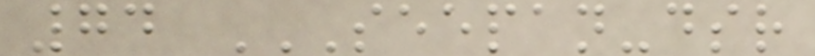74 SEEPAN-DSR
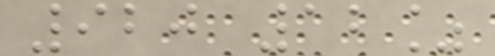920 12%
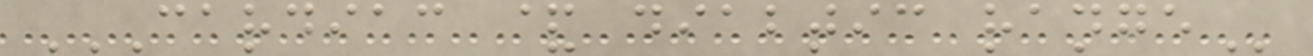CARDIAC & DIABTIC RANGE
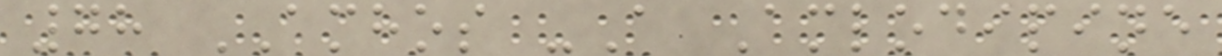78 AMHOS -A Amlodipine
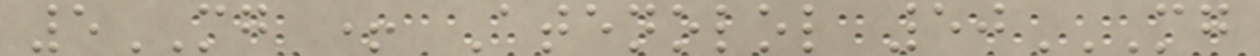5MG + Atenolol 50MG
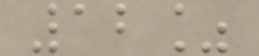12%
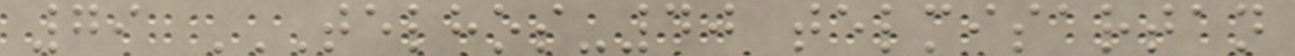79 TELHOS-40 TELMISARTAN
